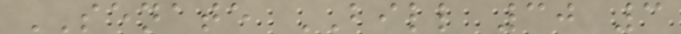SENATE BILL 30 3
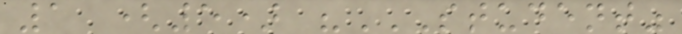1 (5) "STUDENT"
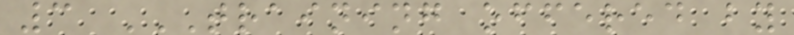3 TRAINING OFFERED BY
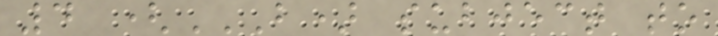4 (B) SUBJECT TO
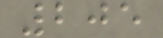205
